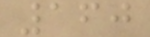160
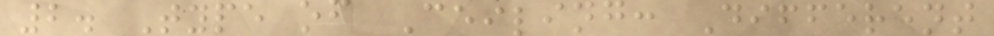2. Type of Ceiling: Different
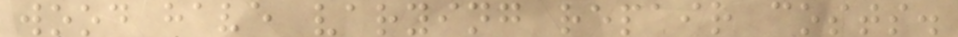wood have varying repair costs.
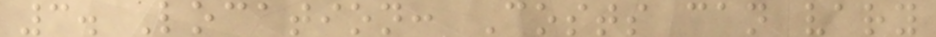3. Location: Costs can vary
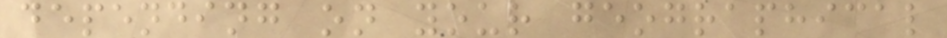depending on your geographical
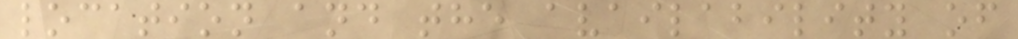location and the availability of
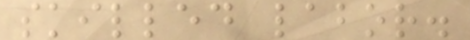skilled labor.
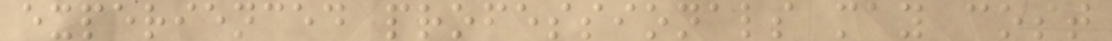experienced professionals may cost
